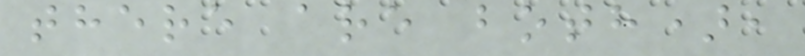there are both),
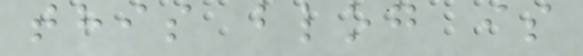this blog is
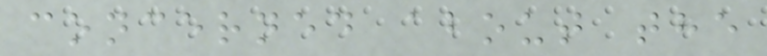concerned about the
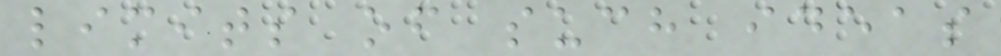limits of such ideas
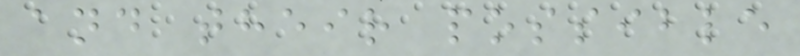and their possible
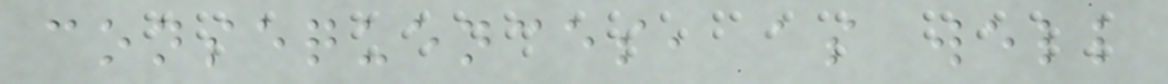consequences, as well
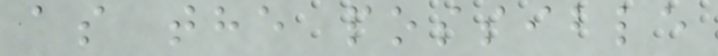as the possible
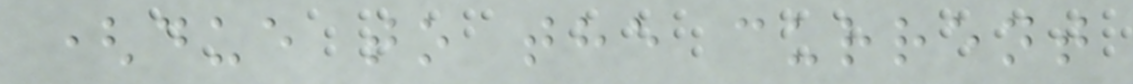(due to the current
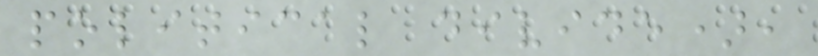political divide),
